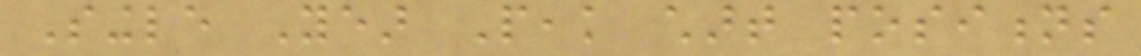Single Year Peak chart positions
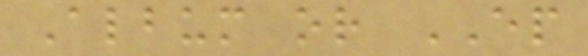Album or EP
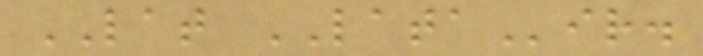LAT LATAir.
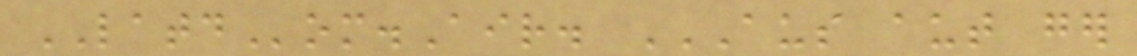LATDom.Air. AUS AUT GER
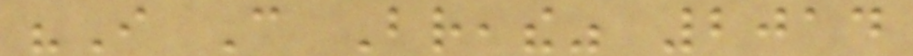"I Can Breathe" 2014
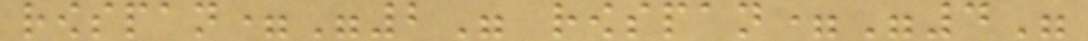rowspan="2" rowspan="4"
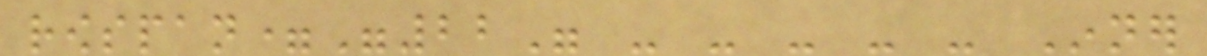rowspan="22" - - - - - Inner
